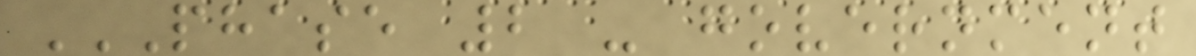PHASE 2 - GOVERNMENT
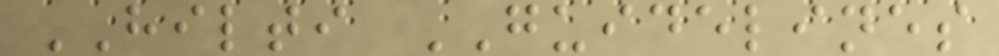HILTI GUIDELINES
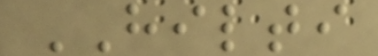HILTI
